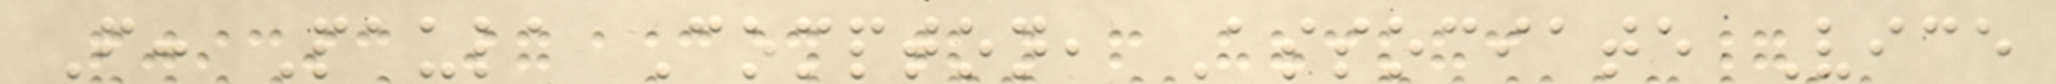From: Paula Compton, Associate Vice
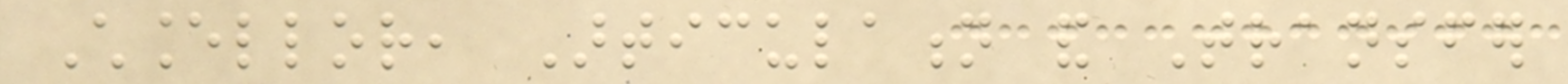Chancellor, Articulation and Transfer
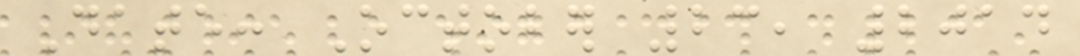Date: October 23, 2014
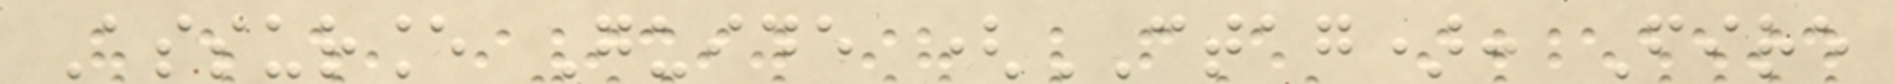Assurance Guide (CTAG): Fire
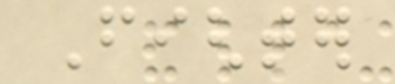Fighter
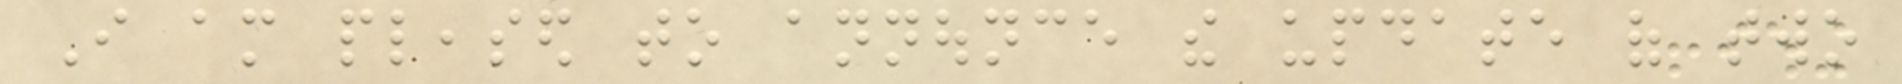I am pleased to announce the update of two
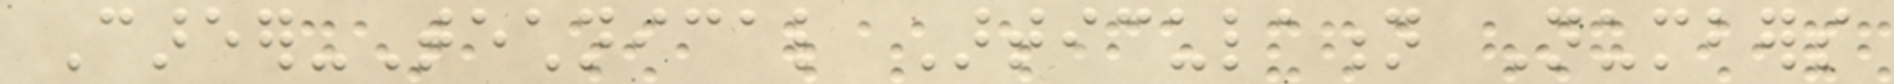Career-Technical Articulation Numbers
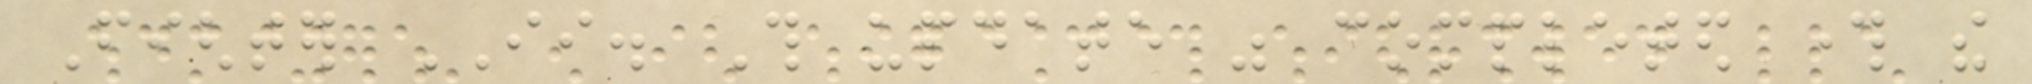Fighter II. This update was completed through the
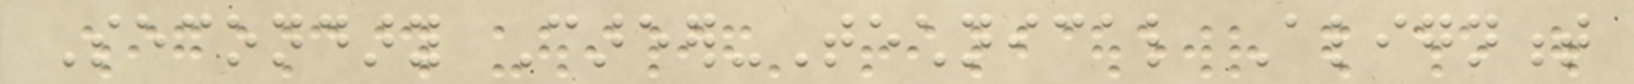Secondary Career-Technical Alignment
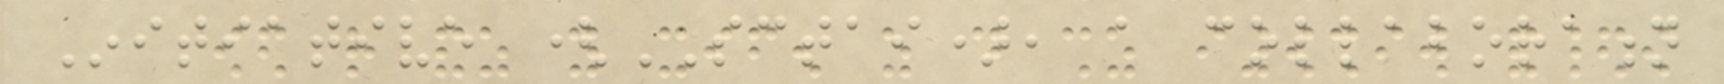Initiative (SCTAI), a collaboration
